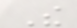The
